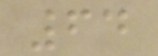64
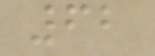62
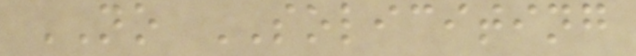NO SOLICITING
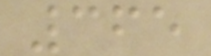365
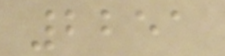2251
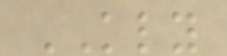KLY
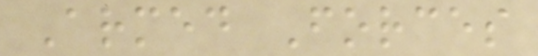Armed Forces
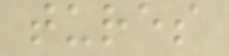tures
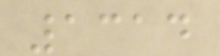1314
